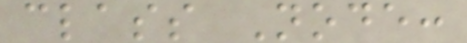class Node:
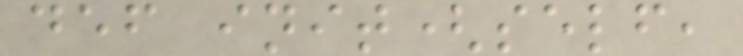def init(self,
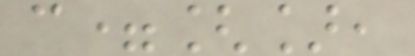c=[],
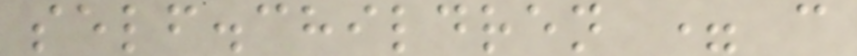self.children = c
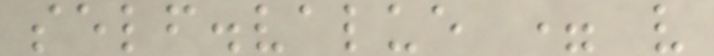self.value = v
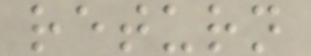return
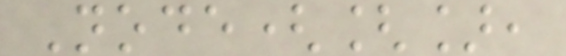Node([],
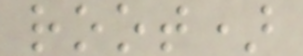root)
